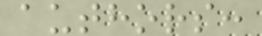authors:
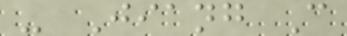- Jiang C
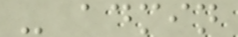- admin
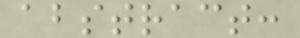abstract:
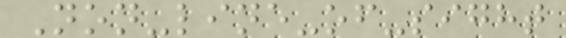Non-line-of-sight
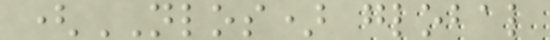(NLOS) global
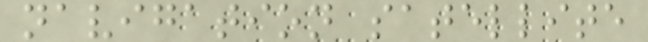navigation satellite
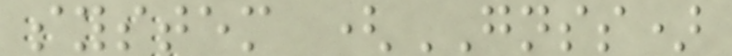system (GNSS)
